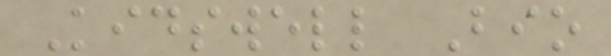Kidswell Bio
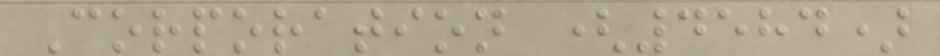Corporation (4584)
